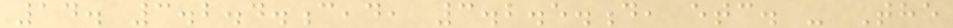14. 3.2.4.c,d, 3.2.5.d, etc. - The
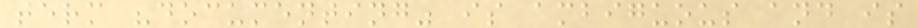term "documenting" is ambiguous and is
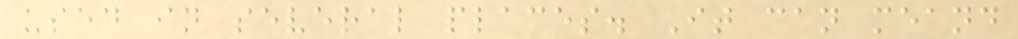used in several places. It can meand
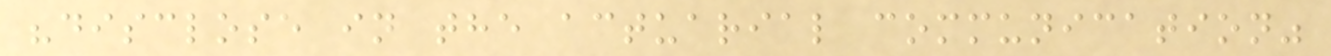"disclose in the actuarial communication"
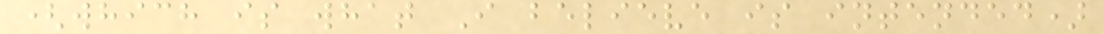(which is what I believe is intended)
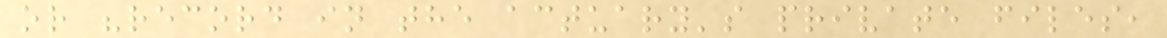or "record in the actuary's private files,
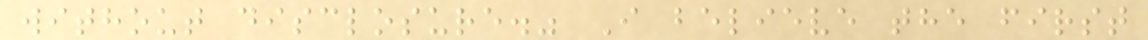without disclosure." I believe the first
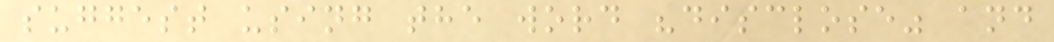suggest using the word "disclose" and
